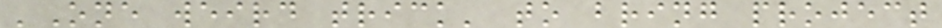'One weird trick' to bring project
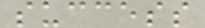success
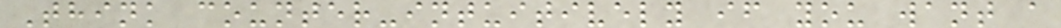Think counter-intuitively if you want a
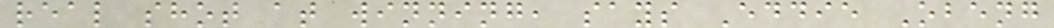real shot at winning, says Eddie Obeng
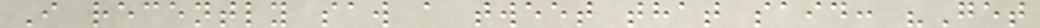I recently saw a tweet that said: "Get
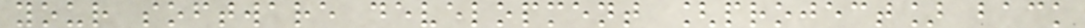your software development [project] back
